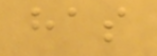has
